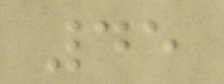45
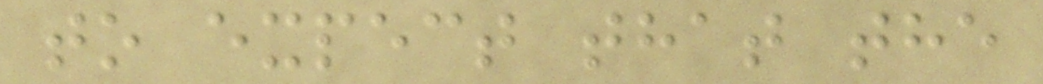to expect that the
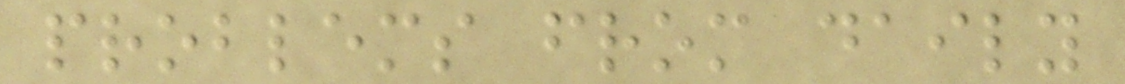problems from daily
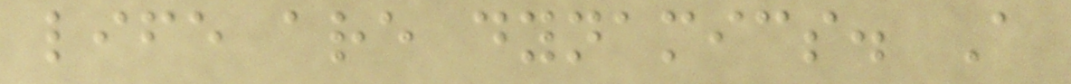life are dynamics. A
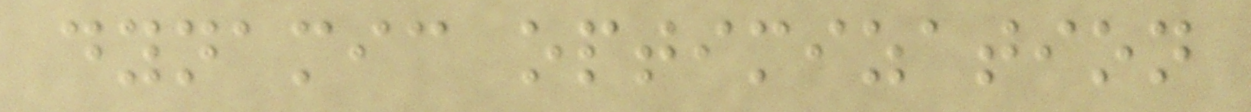dynamic optimization
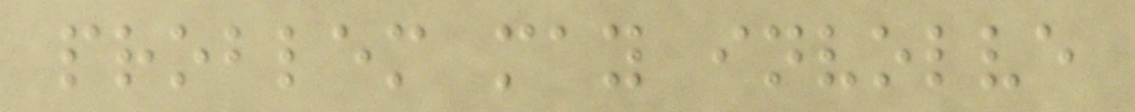problem may involve
